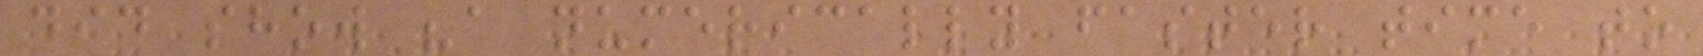did show "a numerically faster time to
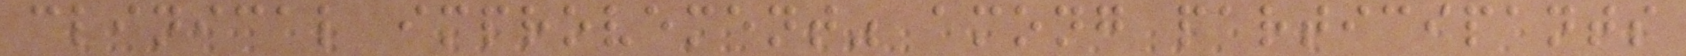clinical improvement" among participants
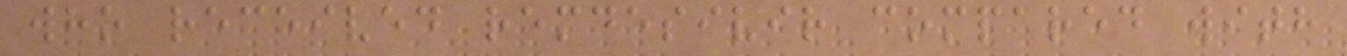who received remdesivir compared with
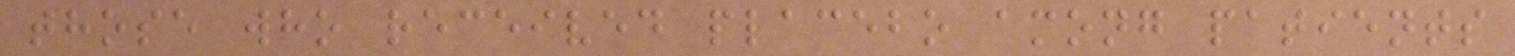those who received placebo among patients
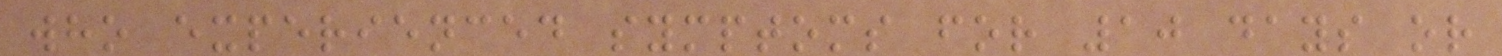who experienced symptoms for 10 days or
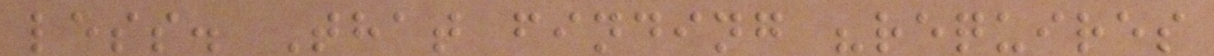less. That finding "requires
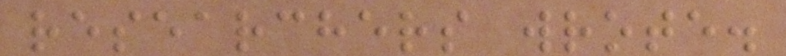researchers wrote.
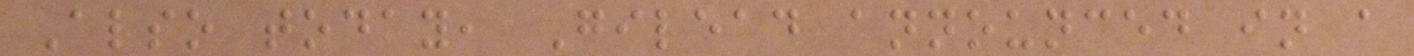Also today, Gilead announced in a
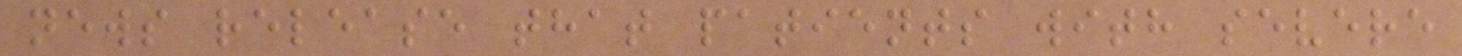news release that patients with severe
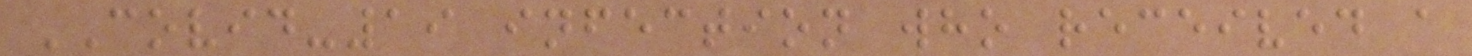COVID-19 infection who received a
